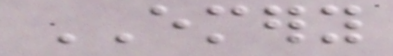EMERY
